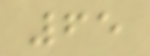65
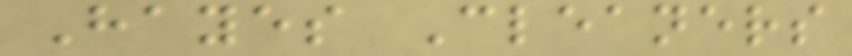Hayes Cleaners
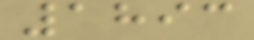1893
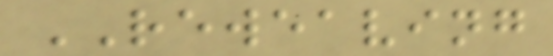REWEAVING
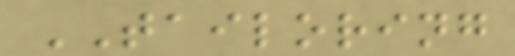TAILORING
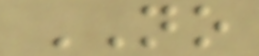NO
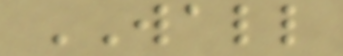WALL
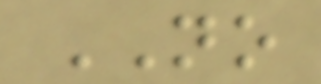NO
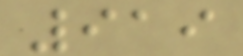919
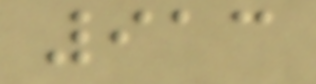913
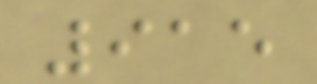915
